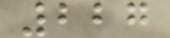227
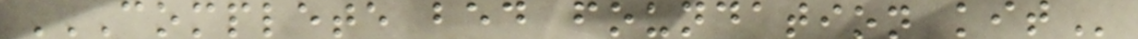COMPLETE BED FOUNDATION KIT
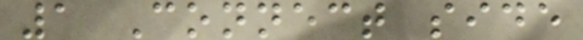1 Connect side
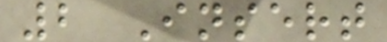2 Insert
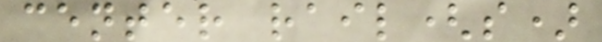center rail(s)
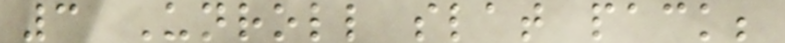3 Unroll slat pack;
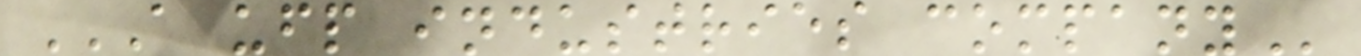A UFP INDUSTRIES COMPANY
